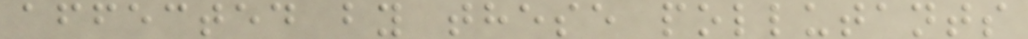affected by these pollutants
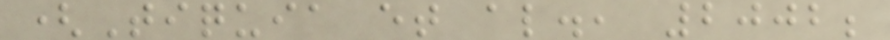(Tiquia et al., 2002;
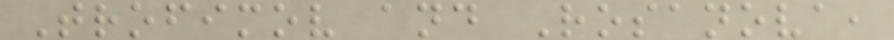Trofimov and Rosanova,
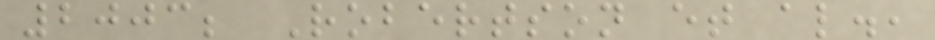2003; Robertson et al.,
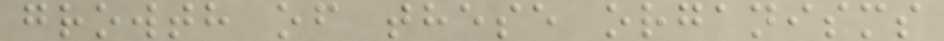growth of these organisms
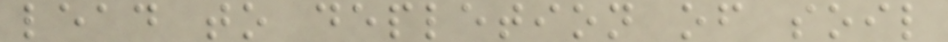lead to depletion of soil
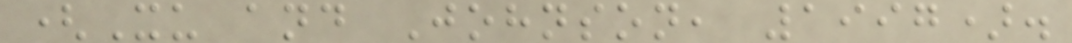(Xu and Johnson, 1997).
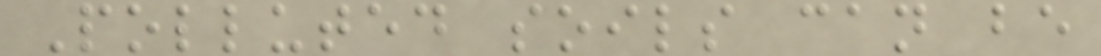Polluted soils can be
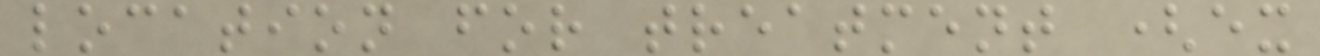location for treatment (ex
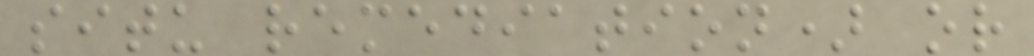situ remediation) or
